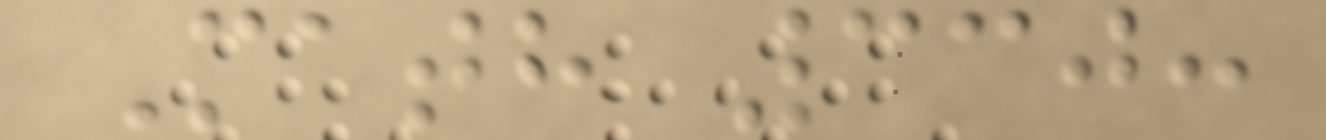Math 330:
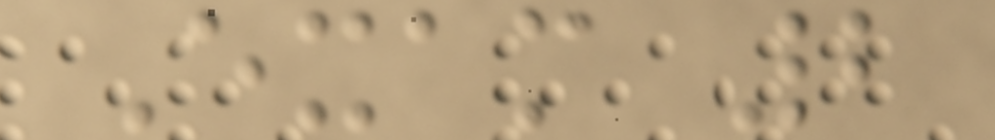Exam 2
